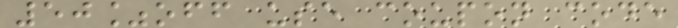50%off use coupon code
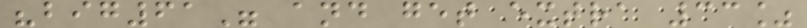"big61" and get extra 33%
